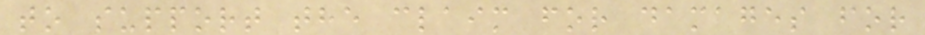to support the claim for damages for
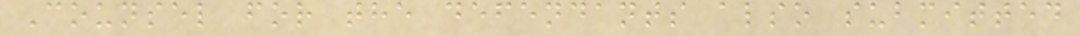Counsel for the defendants also submitted
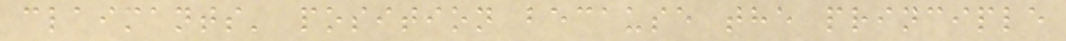claimants' position because the principle
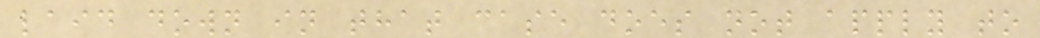laid down in that case does not apply to
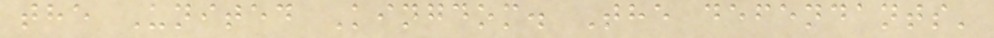the United Kingdom. The defendants'
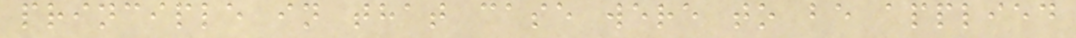principle in that case were to be applied
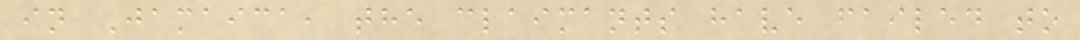in Jamaica, the claimants have failed to
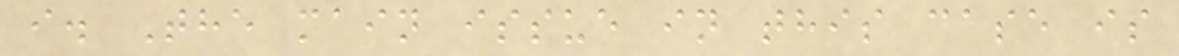i. The main issue in this case is
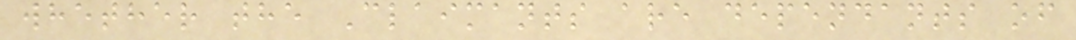whether the Claimants are dependants of
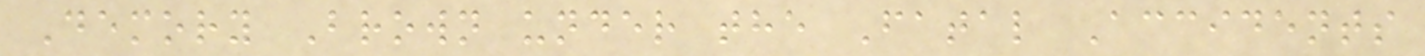Demory Brown under the Fatal Accidents
